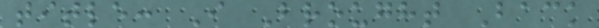title: I Brought Back
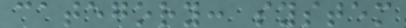category: system
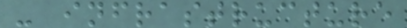- infrastructure
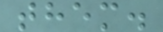them.
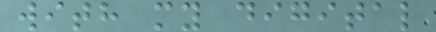with my digital
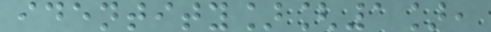identity][1],
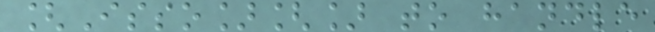[Isso][] to handle
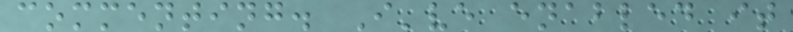commenting. I've enabled it
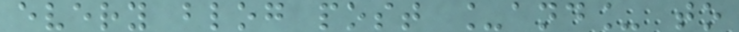every blog post _and_ to
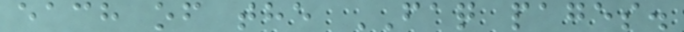each of the FAQ pages.
